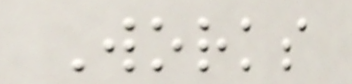Works
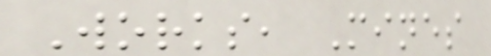Works, Mines
